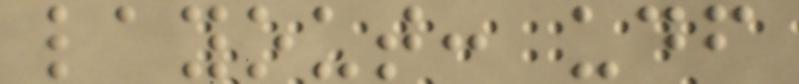layout: udf
